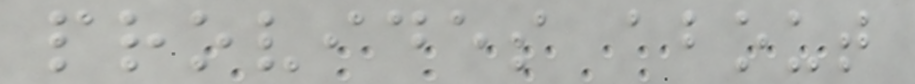provides about
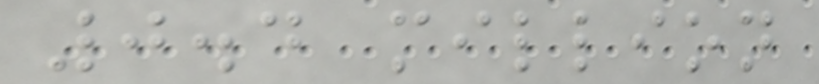0.4 million
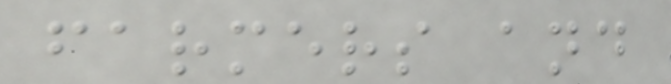farmers and
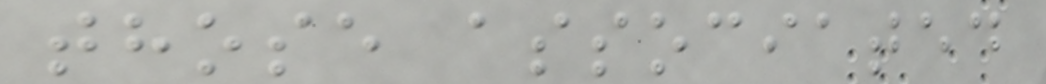those associated
